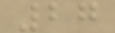27
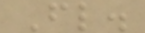Fl.
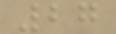27
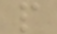p
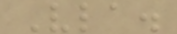Vla.
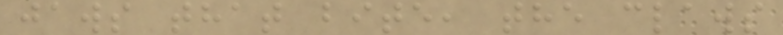jaws that bite, the claws
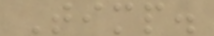Timp.
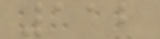112
